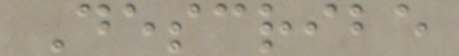Describe
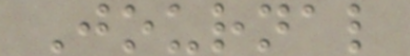Journal
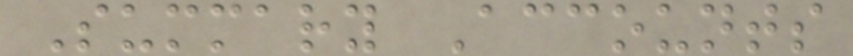Summary Accounts
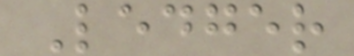Ledger
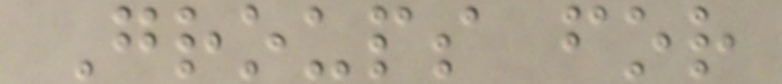Groups for
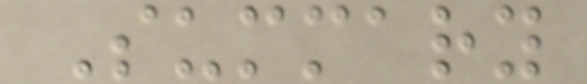Summary
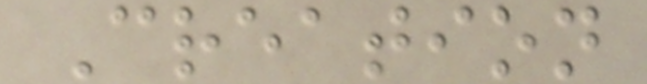Creation
